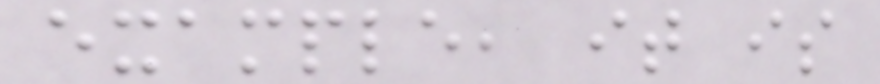example, it is
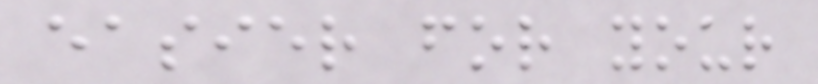easier for your
